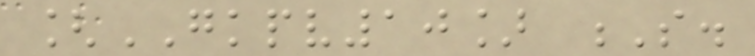[GKPV10] S.
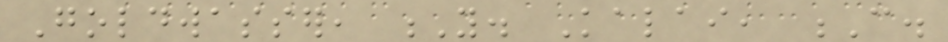Goldwasser, Y. Kalai, C.
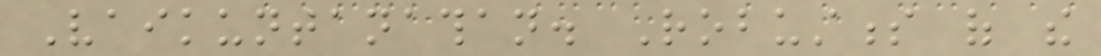Vaikuntanathan. Robustness of the
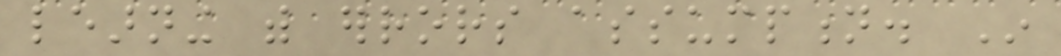learning with errors assumption. In
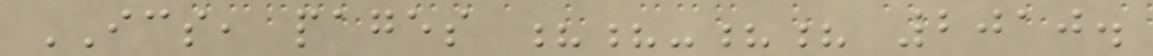ICS, pages ??-?? 2010.
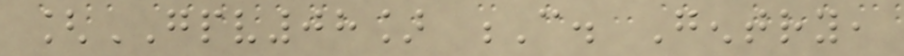[GPV08] C. Gentry,
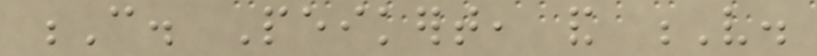C. Peikert, and V.
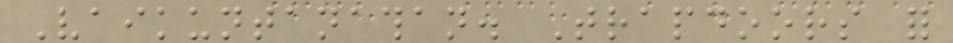Vaikuntanathan. Trapdoors for
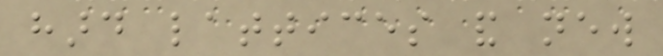hard lattices and new
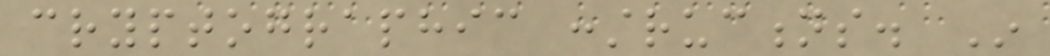cryptographic constructions. In
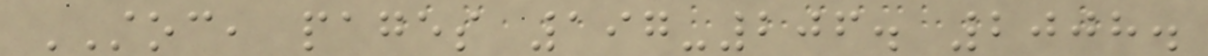STOC, pages 197-206. 2008.
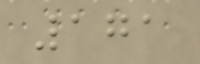171
